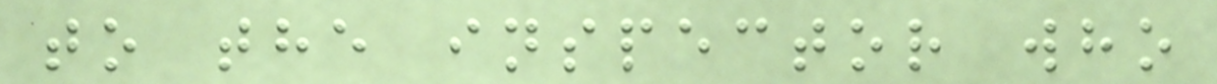to the inspector who
